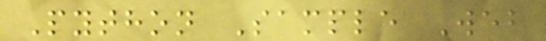Python Sample Web
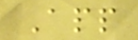App
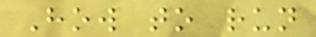How to run
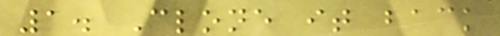1. Clone it back
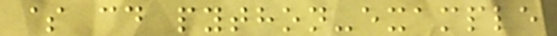$ cd python-example
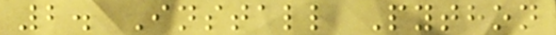2. Install Python
